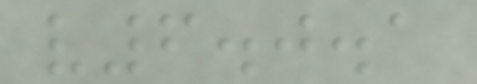v6.0.1
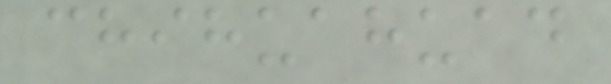chihuahuad
